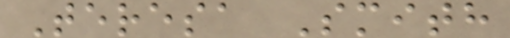Teresa Smith
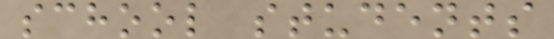school students
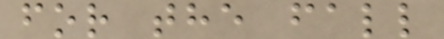for the fall
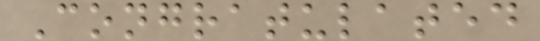Congratulated
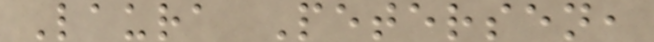Laura Petersen,
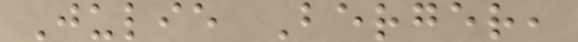Julie Berger,
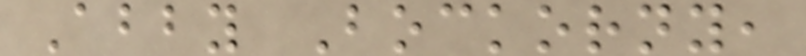Abby Bockorny,
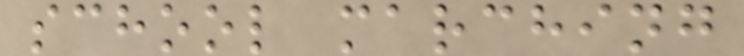school marching
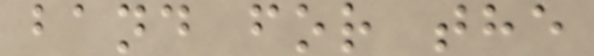band for the
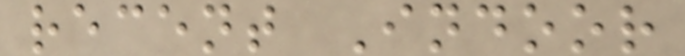recent Indoor
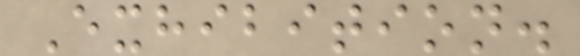Exhibition.
